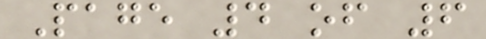Page 4 of 6
